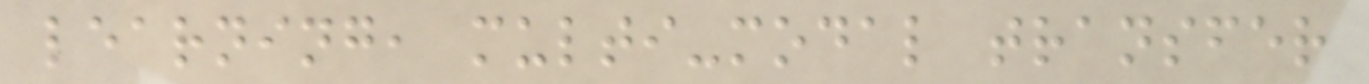learning, multi-modal transfer
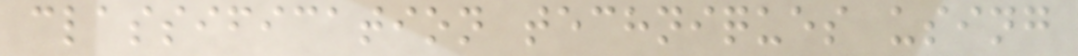classification techniques using
